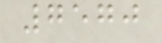7570
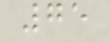75
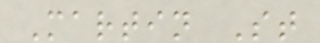Martin St
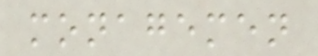monagemen
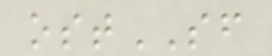ostSF
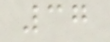37
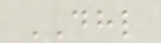DHL
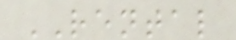RENTAL
